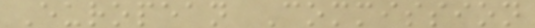European Commission
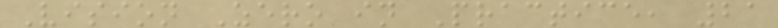Vision Zero in Practice, 21
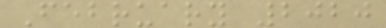February 2020
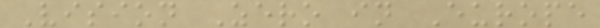Vision Zero in Europe
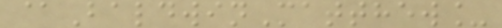@BaldwinMatthew_
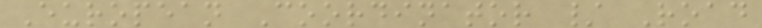European Coordinator / Road
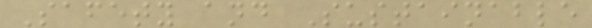Safety and Sustainable
